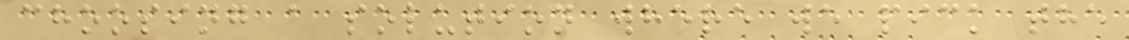choosing a solution where we pick the
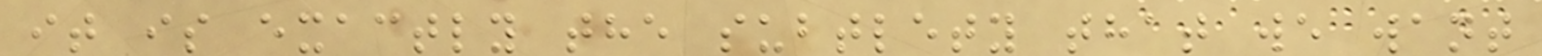it is exactly the subtlety that we want
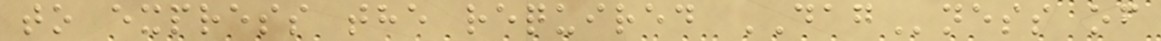to express the required DAGness of
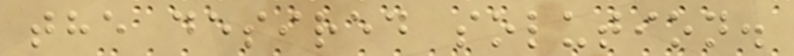the desired solution.
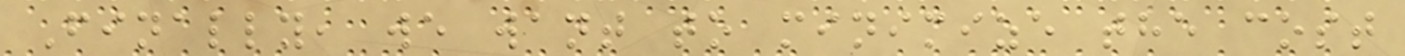Finally, we want to minimize the cost
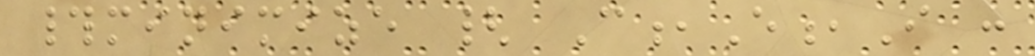#minimize { C,E,I :
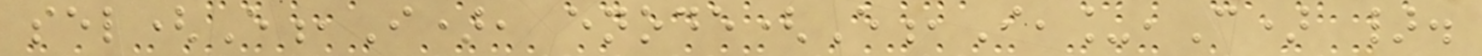sel(E,I), enode(E,I,_,C) }.
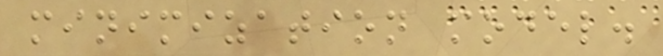minimization model.
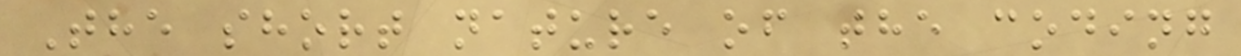The short nature of the coding
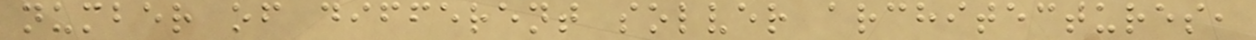number of different solver architectures,
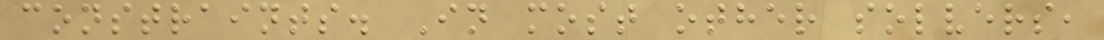constraints. In most other solvers,
